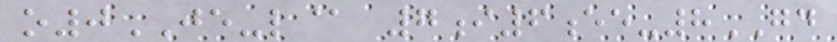o0JE-l@ 7i6ee-8GD
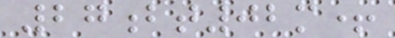27bt02m+
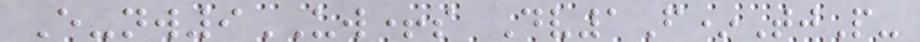E-nw9UW+s Dv1F*TjP-
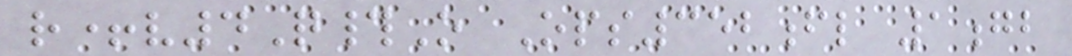r+v4Q#O Ops352fl 1gb
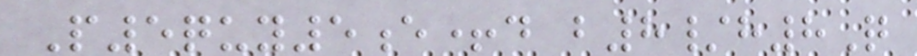P5quy5e+d b8/h8Q
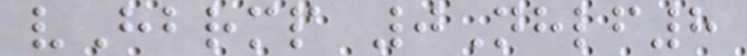vHbrmp 0Nhlf8
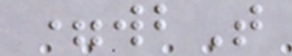=wbT
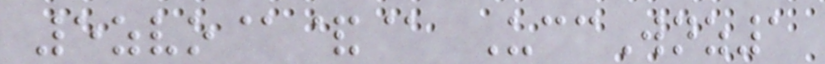5zvo@&@ UccWnz1
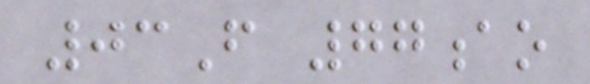03F 77ao
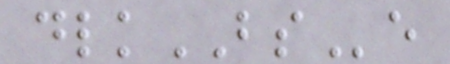dlkBSe
